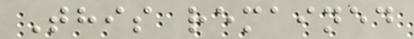This remained
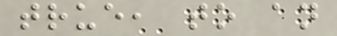true, to an
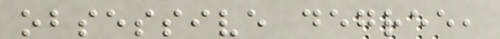obsessive degree,
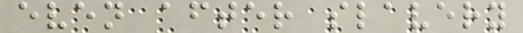even after slavery
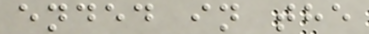ended in the
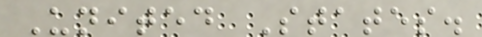United States.
